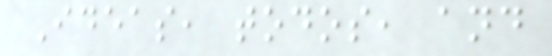Ideas, todos, and
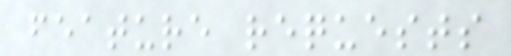feature requests
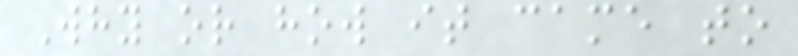Why or how it came to
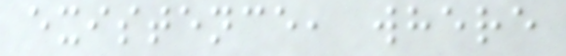existence, where
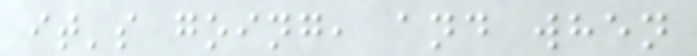it's going, and when
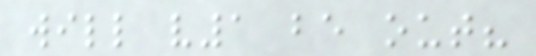will v1 be out?
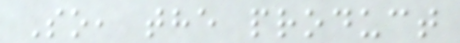So, the product
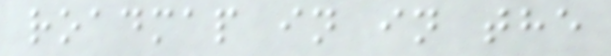roadmap in in the
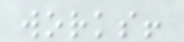works!
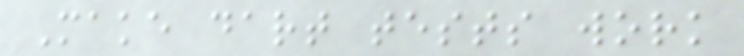Make dart tests work
